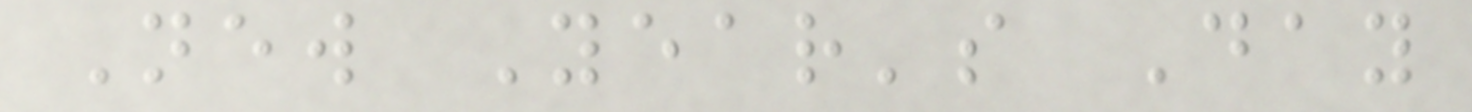New Year's Day
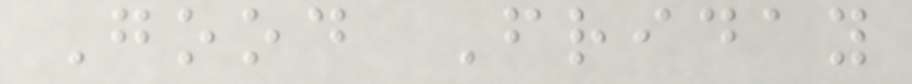Good Friday
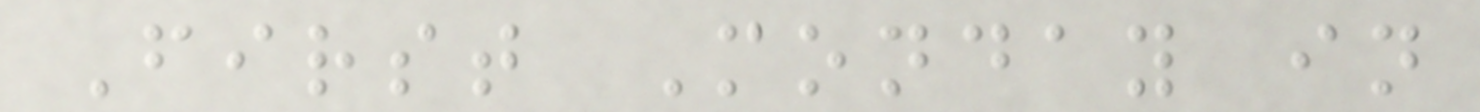First Monday in
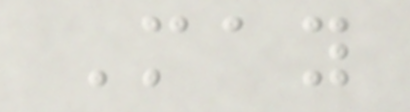May
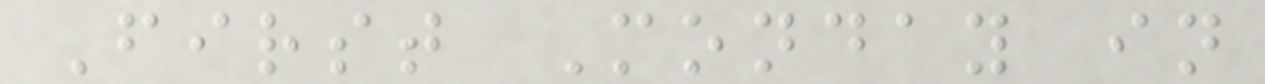First Monday in
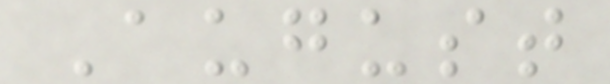August
